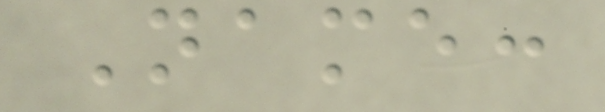Name:
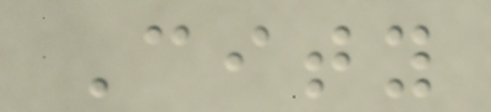City
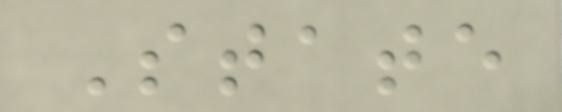State
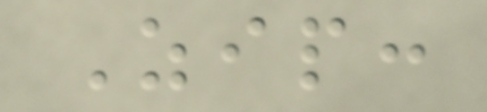Zip:
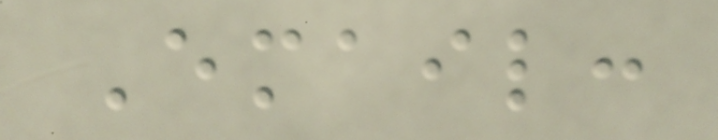Email:
